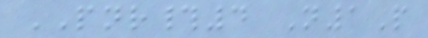PNR#4 N1P
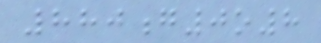880g0o8
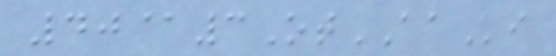40@3OtAAi
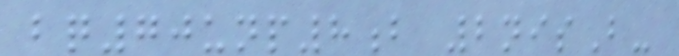bq70unp8b 2nisB-
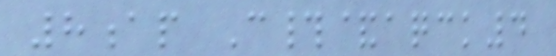8ap C#&aqck4
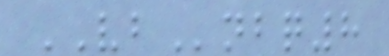VBnbq8
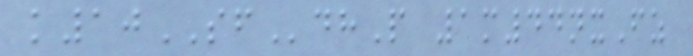k10SFdhP 1m44nxFz
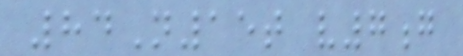84N15t v7g
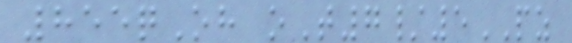855qOh oT7/5PZ
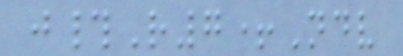j#R7+Ndv
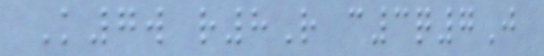K7w r8R c3q7J
